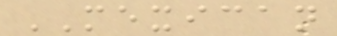MEXICAN
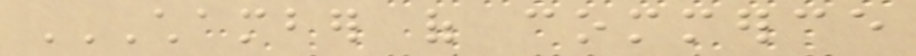CHAMBER OF COMMERCE
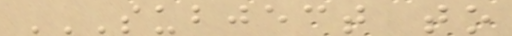SUBJECT TO
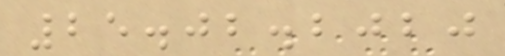25.02.2020
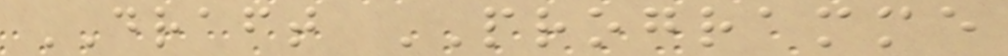DRAFT PROGRAMME
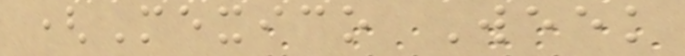(Mexico Week
